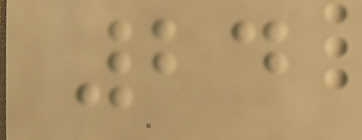24
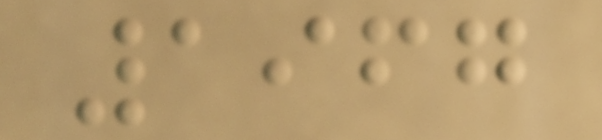1967
